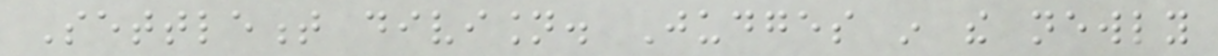Settlement division. Judges in the newly
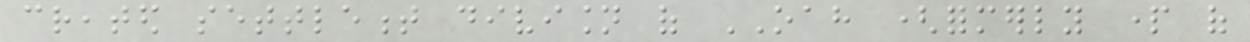created settlement division of OAH (formerly part of
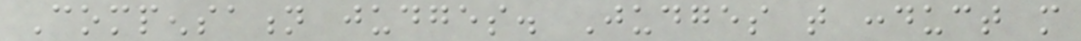Compensation judges. Judges that conduct more
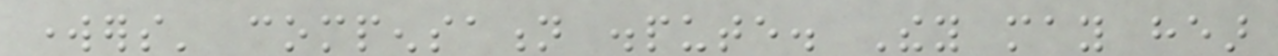workers' compensation dispute. They may hear
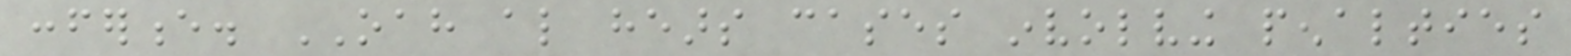conference. OAH also hears cases involving penalties
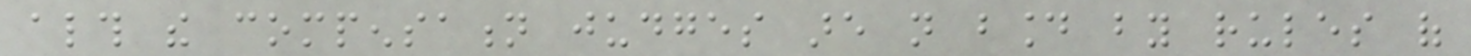although the compensation judges are not bound by rules of
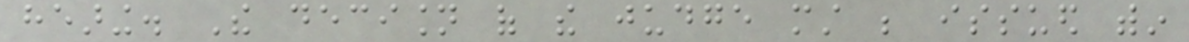hearing. The decision of the judge must be issued within
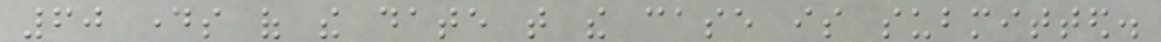60 days of the date that the case is submitted.
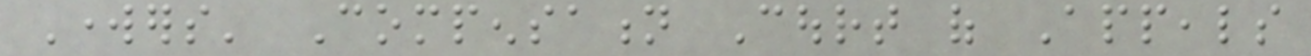Workers' Compensation Court of Appeals
